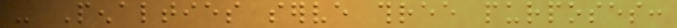- Penalties serve three purposes:
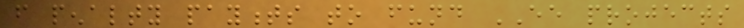from penalty payments to fund EE projects
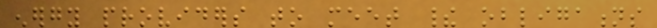energy providers to meet their obligations
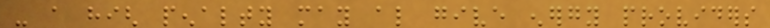- a high penalty may also give energy providers
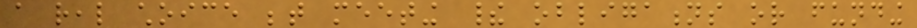a real choice between meeting their obligations or funding
